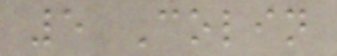5 Colin
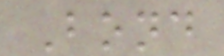Bond
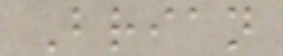Brian
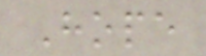Hope
